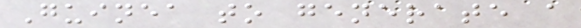Guinea to generate a
